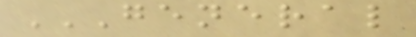GENERAL
